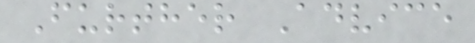Further Advice
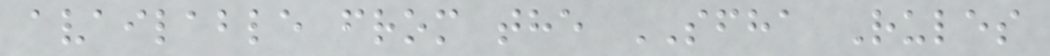available from the SFHA Rules
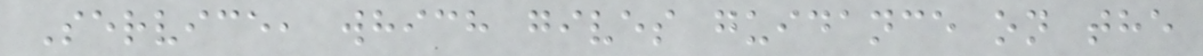Service, which gives guidance on the
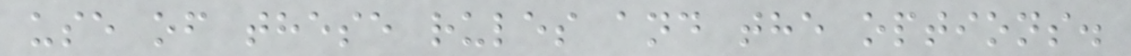use of these rules and the options.
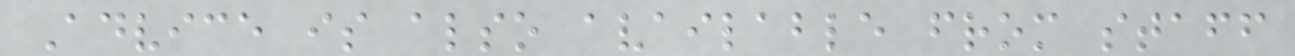Advice is also available from staff
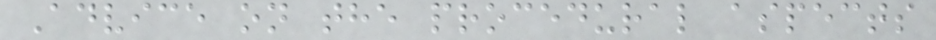Advice on the procedural aspects
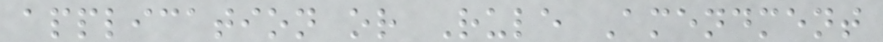application or Rule Amendment
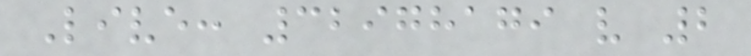Live: 32978179 v 2
